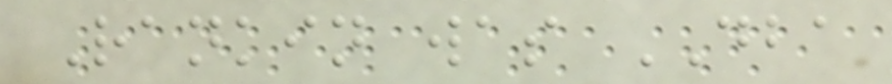Rankin was DBA
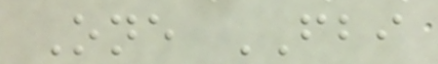One FBI
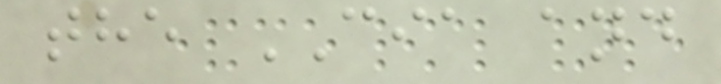the CIA and
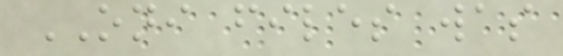ONI files was
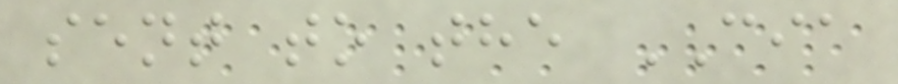sent to the CIA
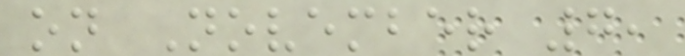on November 7,
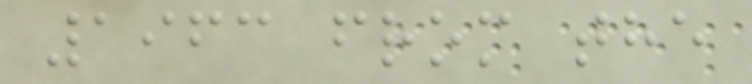1963 from the
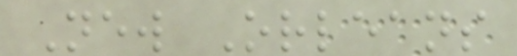New Orleans
